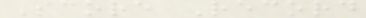Score Record
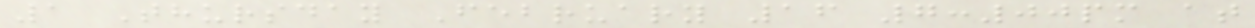1 Thursday February 16 7:00pm at
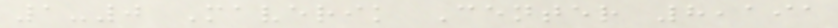1-0 Maverik Center 8,191
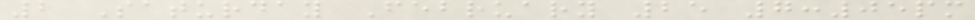2 Saturday February 25 7:05pm
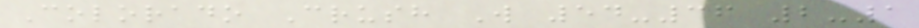Colorado Crush W 54-36 2-1
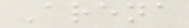Arena
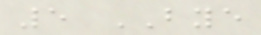5 BYE
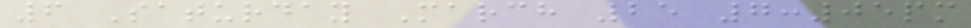6 Saturday March 25 7:05pm
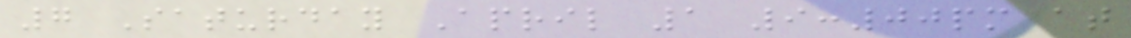7 Saturday April 1 9:00pm at
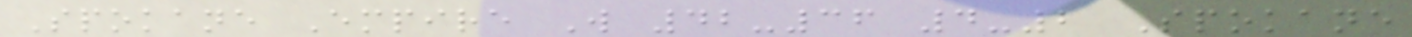Spokane Empire W 42-36 4-2 Spokane
